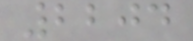2204
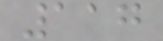117
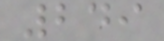249
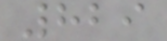829
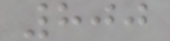800
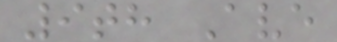9th Ave
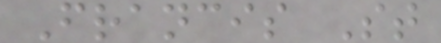Francis St
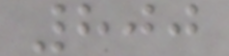800
